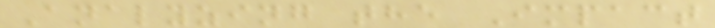Analyzing the Impact
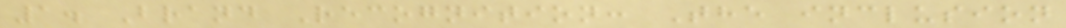1. Brand Recognition: The inclusion
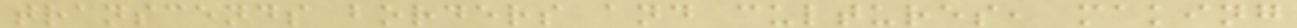transcends borders and cultures, making
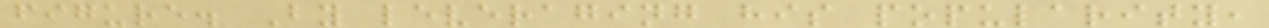figure. By leveraging his popularity,
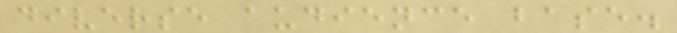diverse audience base.
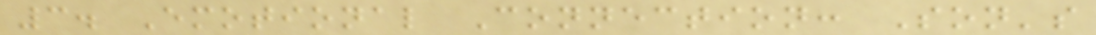3. Emotional Connection: Son's
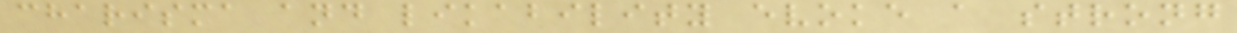charisma and likability evoke a strong
